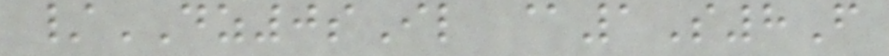/DZ0sIl @1S8F
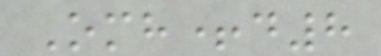Omh+d8
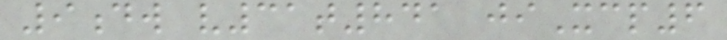9dw v31t841 jiXcp6
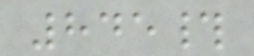845#
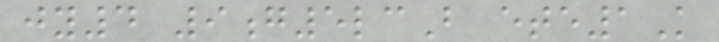jy4 9g5lcB ete1K
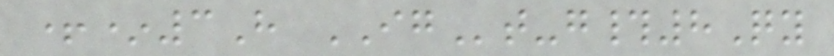+*3H IGt-g#8Qy
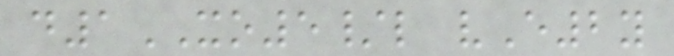d1XO5/l vE2y
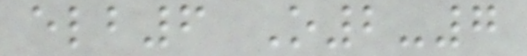elb6 O2-7
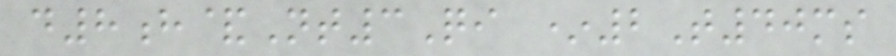d8h&Nt3Qi *2T40ms
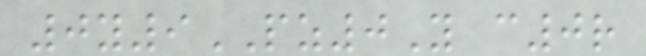0y9PZ0Y c0r
